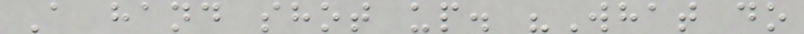A hand shot up. "What do
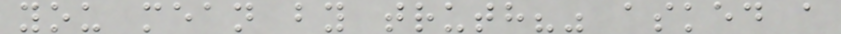you mean by truth?" asked a
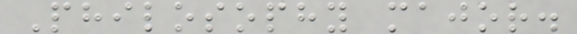Philosophy major.
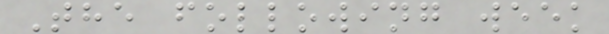The following week
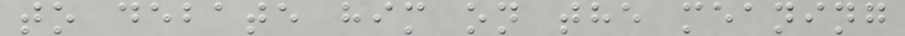to debate him on the meaning
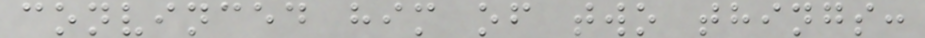convinced him of two things:
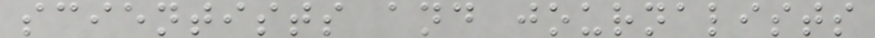scientists and journalists
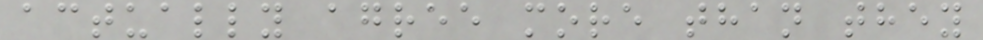actually agree more than they
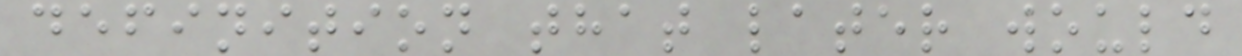definition that later would
